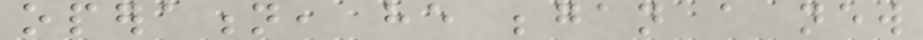operation, he began a new
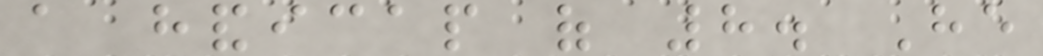a handicap of 8. He
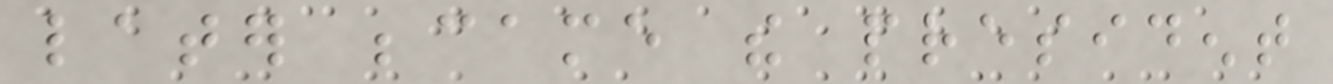later became the president
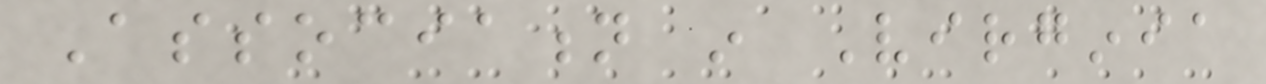Association in Virginia
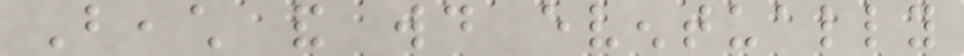Beach and would eventually
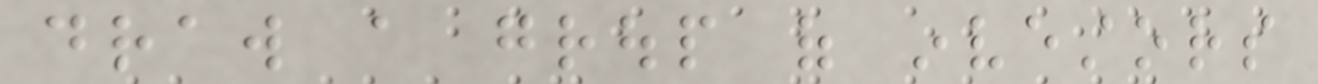draw a group of investors
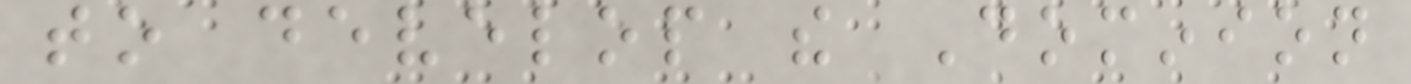to develop the Dominion
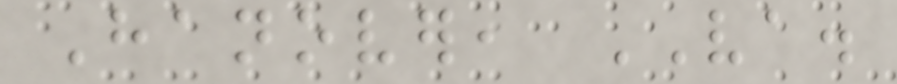Hanover, VA.
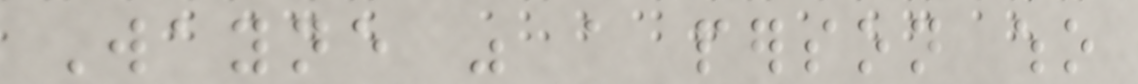Wayne was a person who
